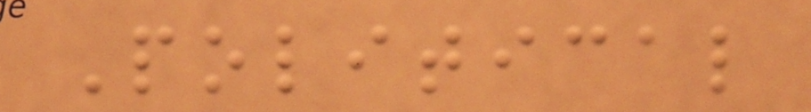Political
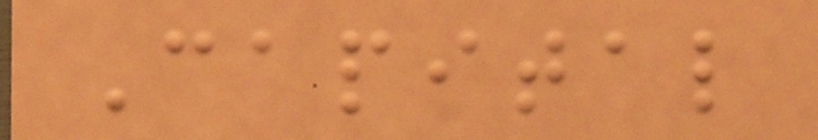Capital
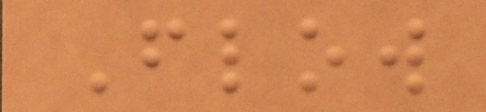Flow
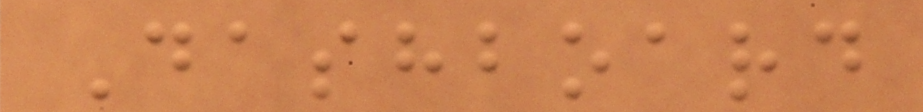Dashboard
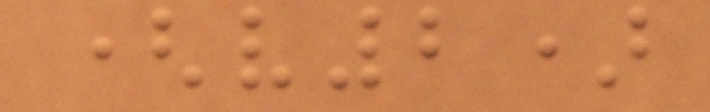(v2)
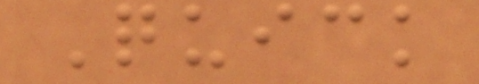Quick
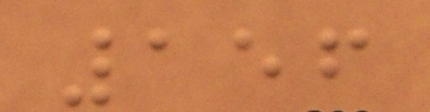156
